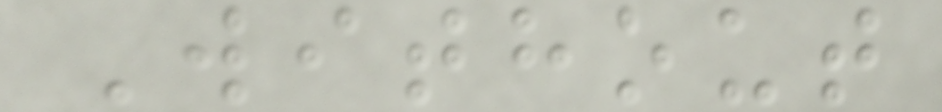Without
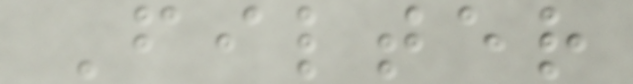Filter
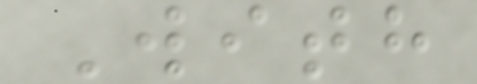With
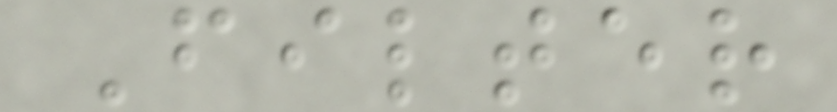Filter
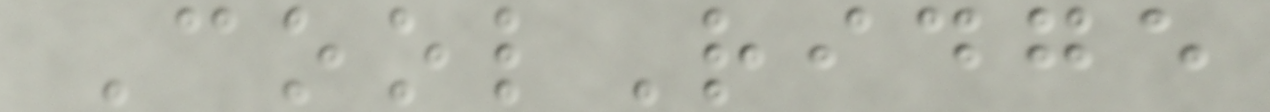CoolRidge
